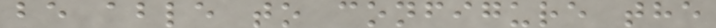be able to configure the
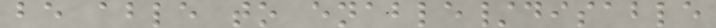be able to enable/disable
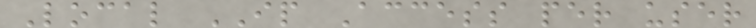Local IP Access per user
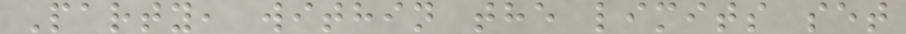Party, within the limits set
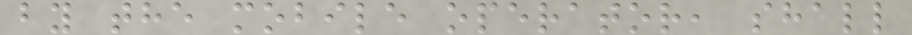by the mobile operator, shall
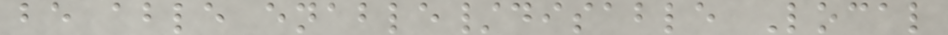be able enable/disable Local
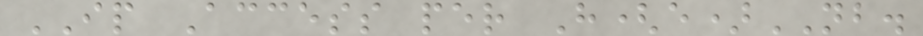IP Access per H(e)NB.
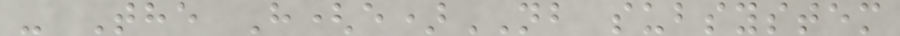- The H(e)NB subsystem
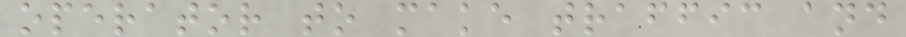operator to make traffic and
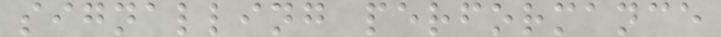signalling performance
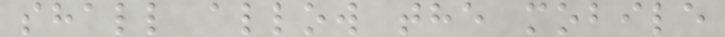shall allow the mobile
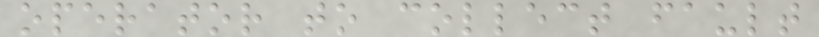operator to collect fault
